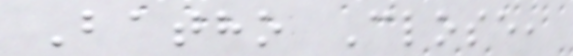Batho Close,
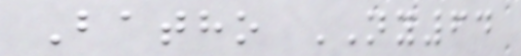Batho NY64
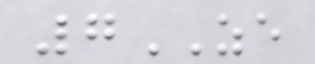7ZE
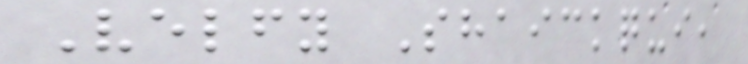Velfy Shaickqui,
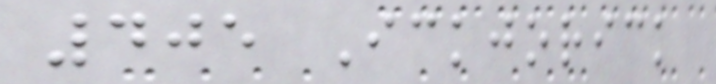405 Ickjorick
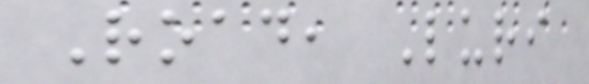Road, Luri
